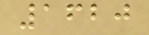1620
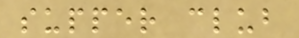supper club
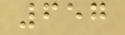657
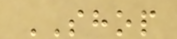SHOP
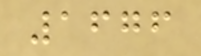1676
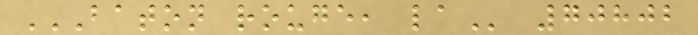BATON ROUGE, LA 70802
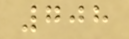708
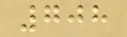708
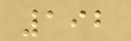192
